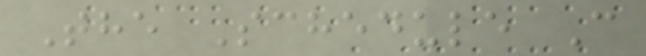The Schedule C
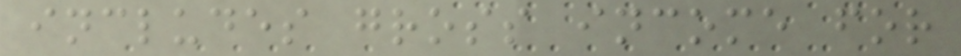includes gross income for
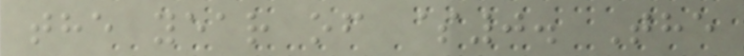the year of $0. The
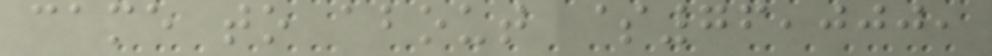came to about $76,000,
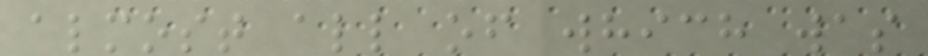almost all of which was
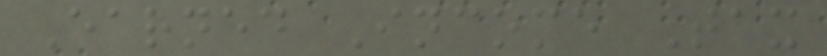Earned Income Tax
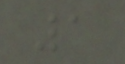1
